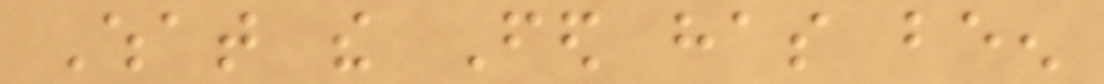What the Fed has been
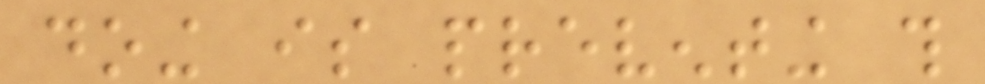doing is preventing this
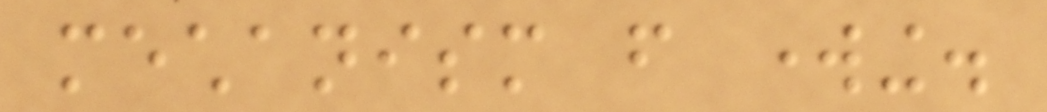mechanism from working.
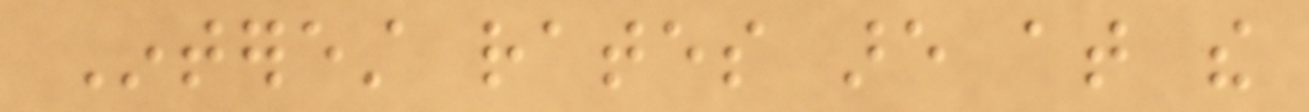Interest rates are at the
